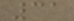31
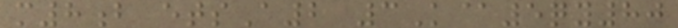m8b etsA2 3K@5qy80
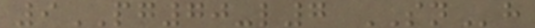9PG70-l7 SNh
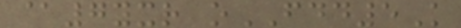@7yxr oFDD5K
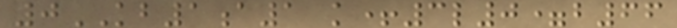0KB1a1 k+3l0=b66
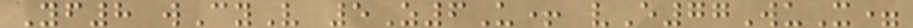Yf8 wCyV 5Z6U+ vE77WuX=
